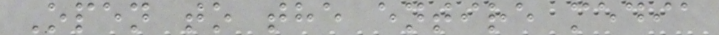Open to the entire media
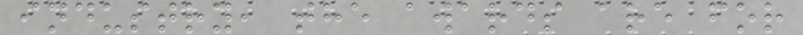industry, the awards are for
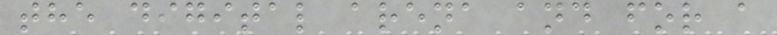the digital arena and for a
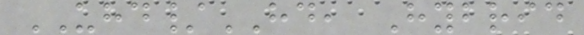UHD/HD, Hybrid
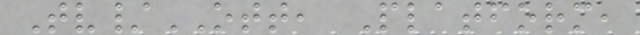Tv/OTT, Platform,
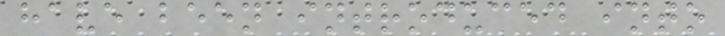have been introduced into
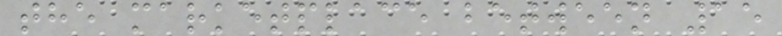the marketplace between 15
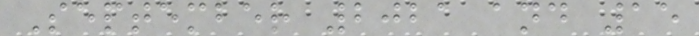September 2021 and 15
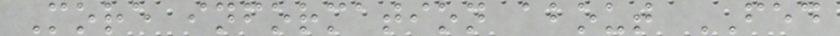More information about FED
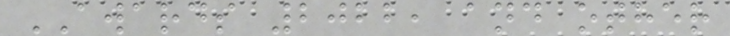AWARDS 2022, and other
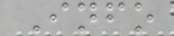Info
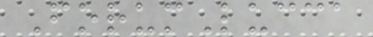ForumLucca
